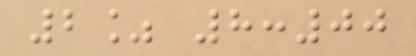2% 8:00
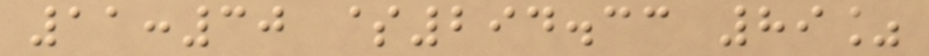11:30 $294.33 89%
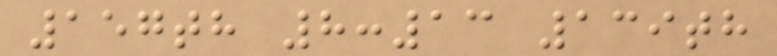157th 8:13 139th
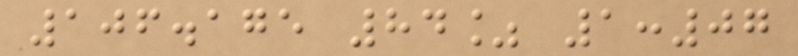106.175 84% 1:07
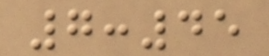7:45
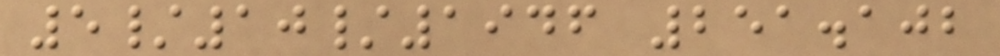5/10/1946 251.102
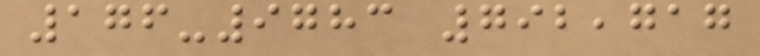176-9783 792,717
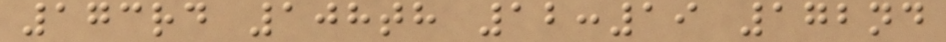173rd 108th 12:19 172nd
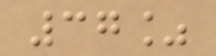37%
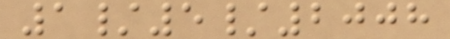1/5/2008
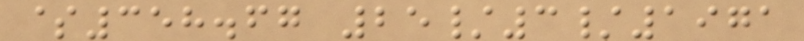$358.67 25/3/1971
